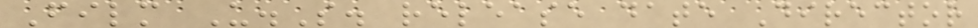Film U.S. release date Director
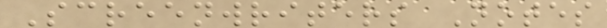Screenwriters Notes
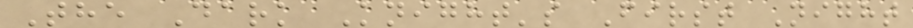The Dark Knight's First Night
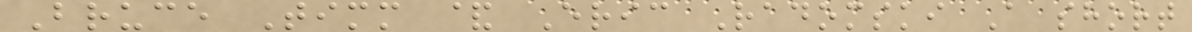Bruce Timm & Eric Radomski A short
